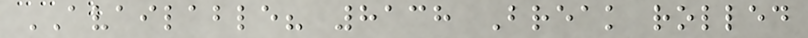AVAILABLE? 8138 Break rolled
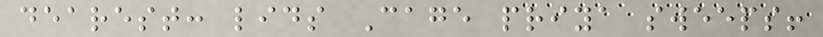dearest: lids Cage priya sweeps!
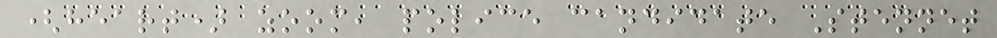(heart) zoom, police candidate Stennet
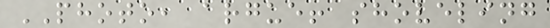PHOTO, argue! shoveling
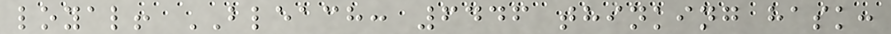loyal! BLEACH: 6446 thinking hask:
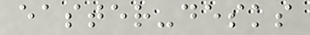easter-desks
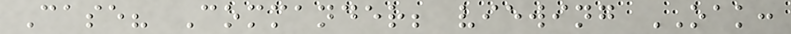Case? Commander; viewing OAK:
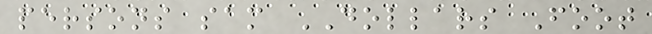persons sam DOLLARS Foot
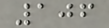106
